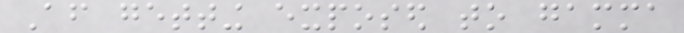After getting exposed to gamma
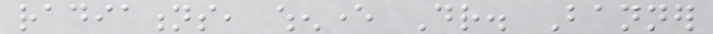radiations, whenever Dr. Banner
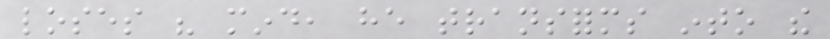loses his mind, he transforms into the
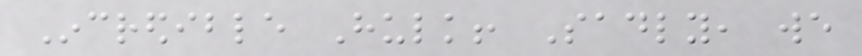Incredible Hulk! Sadly, we
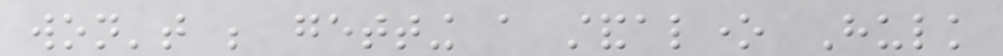won't be getting a standalone Hulk
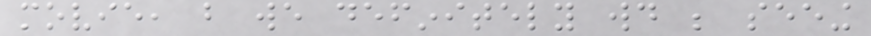movie, but we definitely would be seeing
